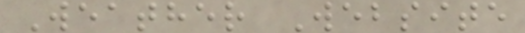Weather Website
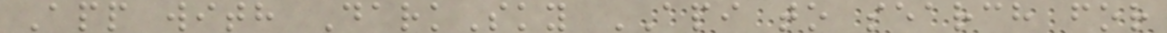App with DarkSky API to search for
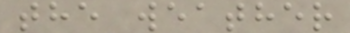the weather
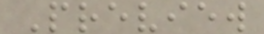Preview
